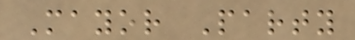Mayor Party
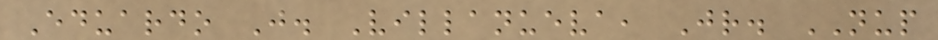Eduardo J. Villanueva, Jr. NUP
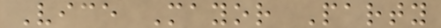Vice Mayor Party
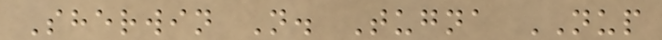Sherwin N. Tugna NUP
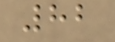82
